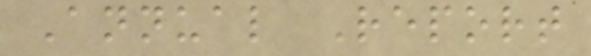Annual Report
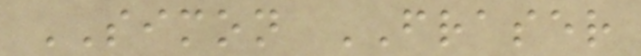SIMON FRASER
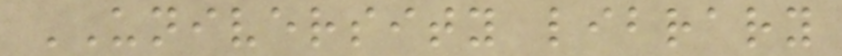UNIVERSITY library
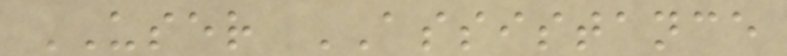USER ASSISTANCE
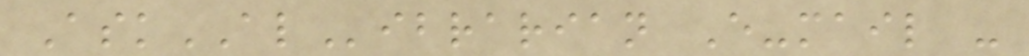AskALibrarian E-mail -
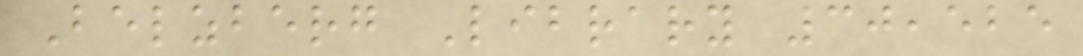Belzberg Library 30,525
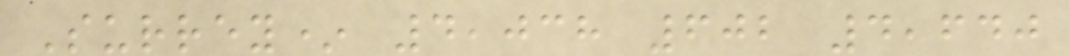Surrey* 4,038 602 4,640
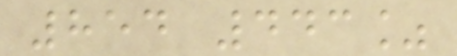854 443%
